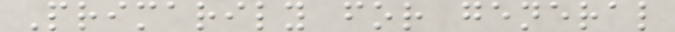Primarily for general
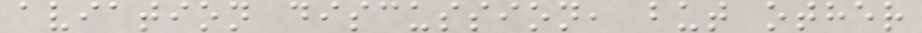aviation discussion, but other
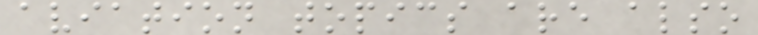aviation topics are also
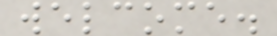welcome.
